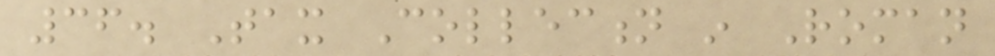36. Tax Collection in Roman
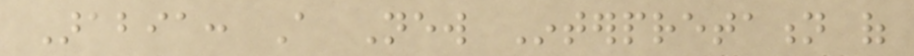Arabia: A New Interpretation of
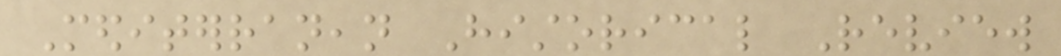Mediterranean Historical Review
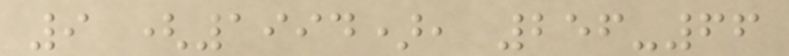9 (1994), 256-66
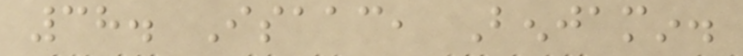38. Isaac, Benjamin.
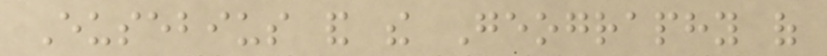Eusebius and the Geography of
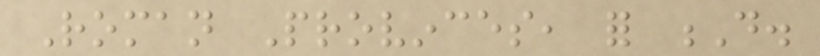Roman Provinces, for D.
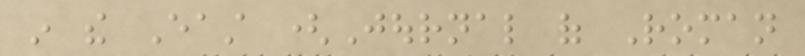in the East (Journal of Roman
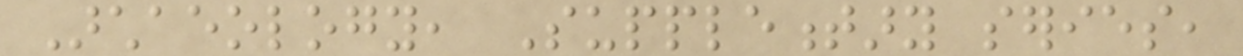Archaeology, Supplementary series,
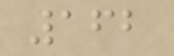162
